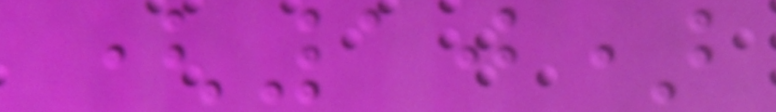(10)
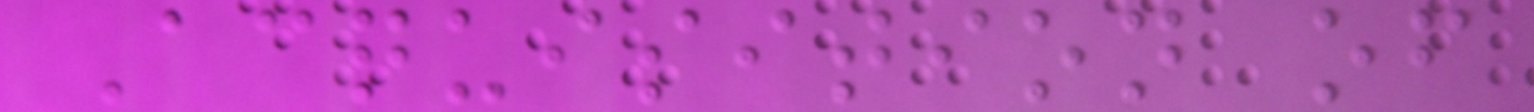Acquisition of
